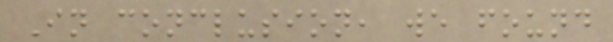In conclusion, we found
